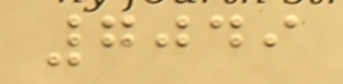7049
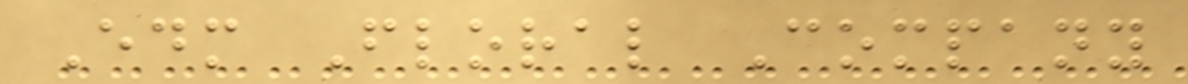Edm Floral Company
